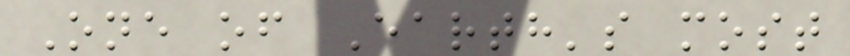One of Earth's most
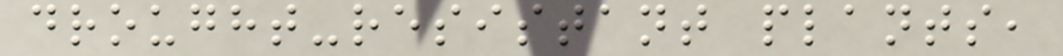drought-resistant plants,
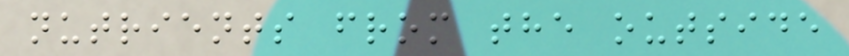nutrients from the outside
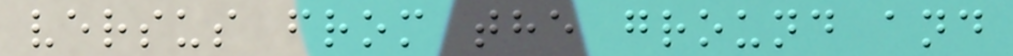versus from the ground and
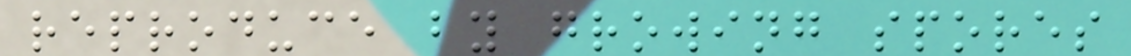reproduce by growing spores
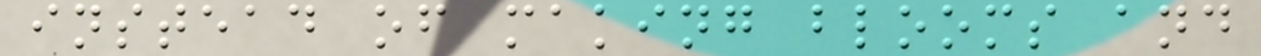instead of making blooms and
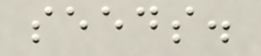seeds.
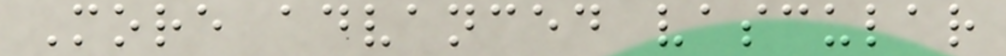More advanced vascular
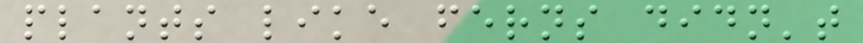plants like ferns didn't
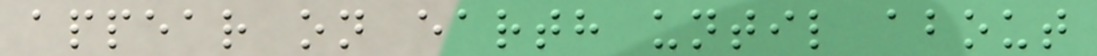appear on earth until about
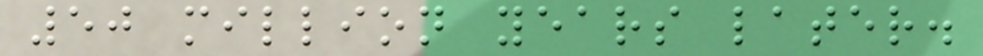50 million years later.
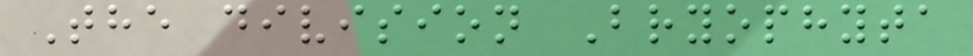The division Bryophyta
